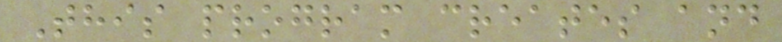This program creates and
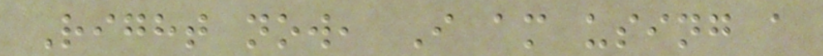Right now, I am using a
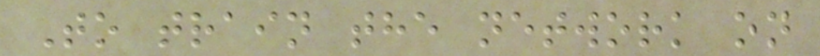To train the network on
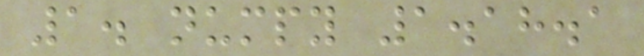1. numpy 1.18.1
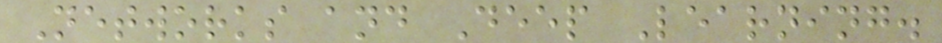Networks and Deep Learning.
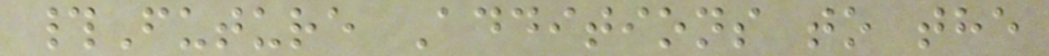#Future Additions to the
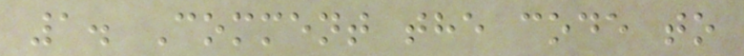1. Comment the code to
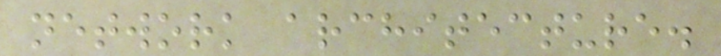network architecture.
